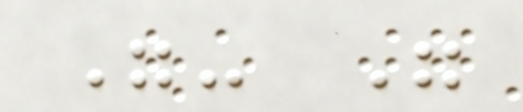"- "
